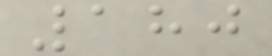180
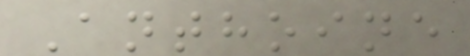Anthoine
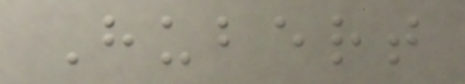Hubert
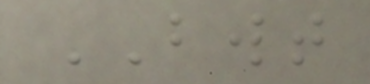BWT
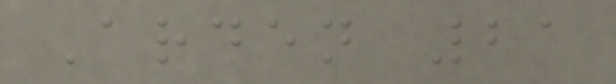Arden 21
